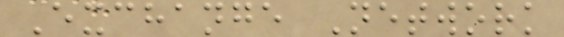Exchange Network
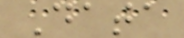Data
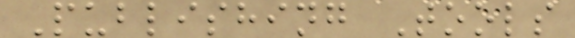Publishing Tools
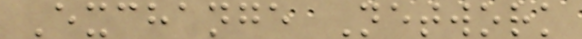Exchange Network
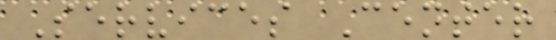Services Center
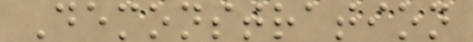Demonstration
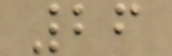26
